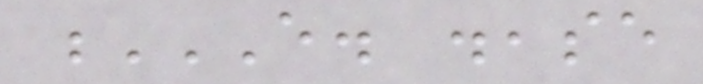E. DISEASE
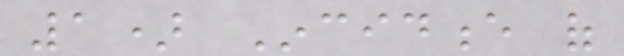1) Incidence of
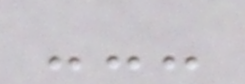---
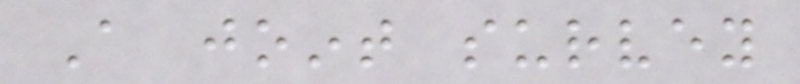A joint survey
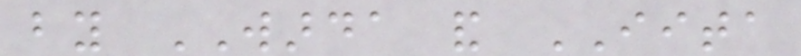by WARDA and IITA
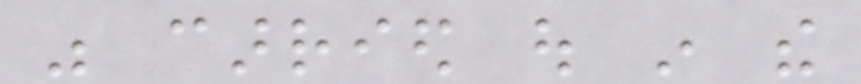was carried out in the
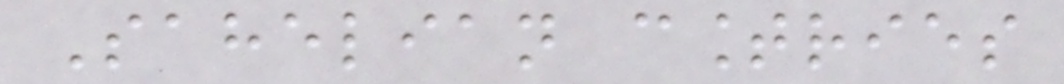Sahelian countries
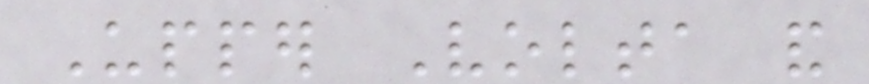Upper Volta and
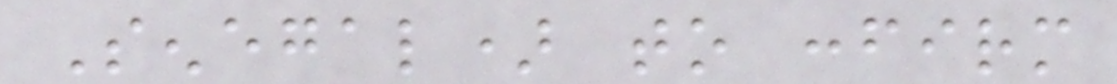Senegal) to confirm
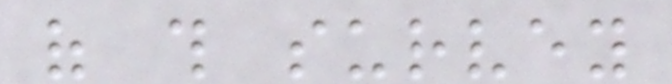of this survey
